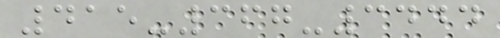415-367-3444
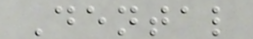Dental
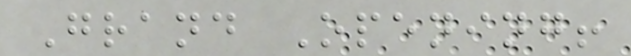Grand Opening!
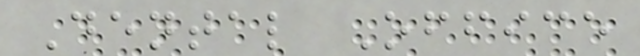Dental Office
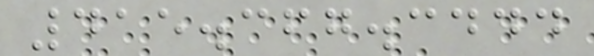415.367.3444
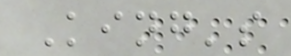King's
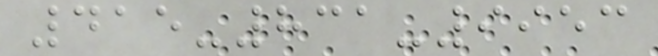415-831-9953
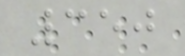350
